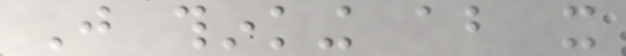Just thinking about it
